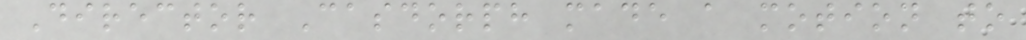Director Casdorph made a motion to
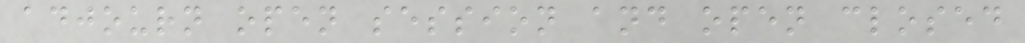adjourn open session and open closed
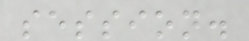session.
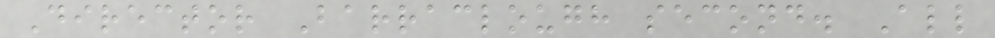Director Barraclough second. All
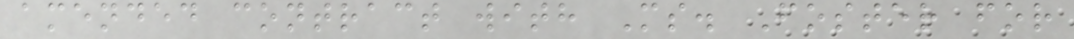amended contract with Ms. Foster for
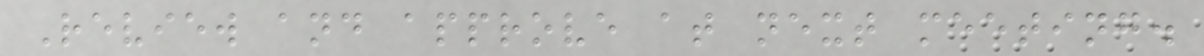Review and approve at next meeting.
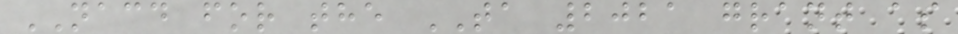NACD for the TA 2021 grant as
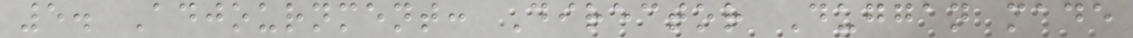5. Adjournment: Director Duggan made
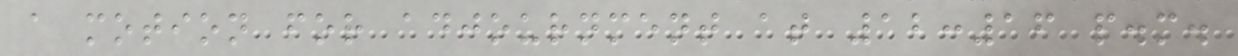a motion for adjournment at 12:16 p.m.
